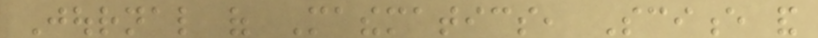Journal of Mathematics, Science and
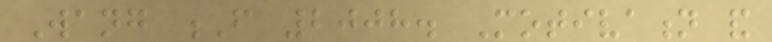Wang F 2008. Motivation and
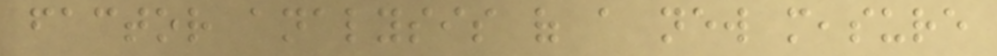factor analysis of a new measure
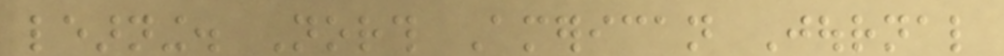learning. North American Journal
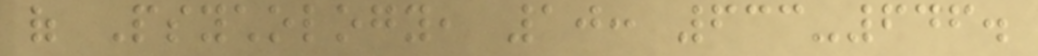of Psychology, 10: 633-646.
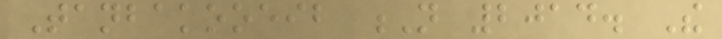Tanbakooeib N 2014. The
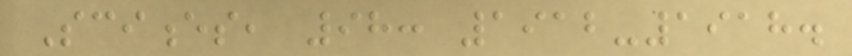Sciences, 98: 1912-1918.
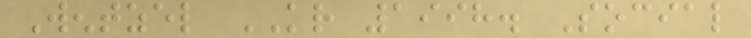Wentzel KR 1998. Social
